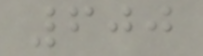600
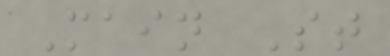Main St
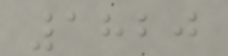1820
